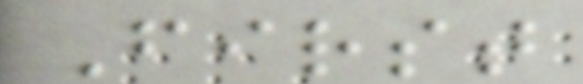First
